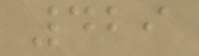429
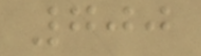700
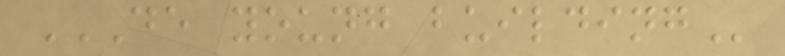DE YOUNG BUILDING
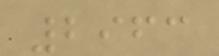2963
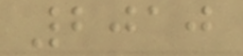2010
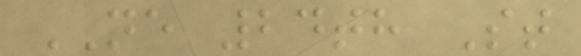NE 24th St
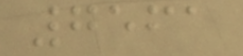7561
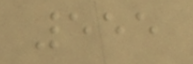555
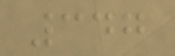347
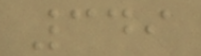349
